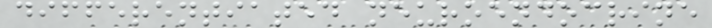differentiated neuroendocrine
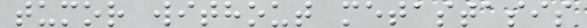tumor without metastasis
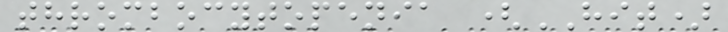thrombocytopenia (HIT)
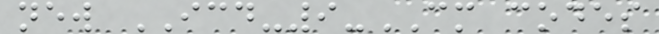new ICD-9-CM codes
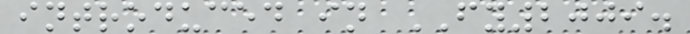introduced in FY2009.
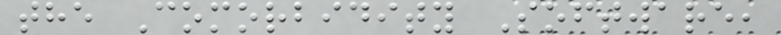the Comorbidity Software,
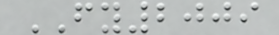FY2009
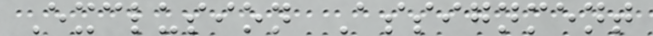Exclusion Assignment
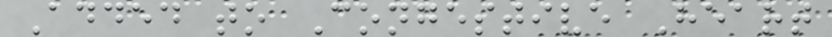Added to Congestive Heart
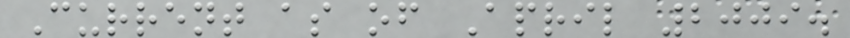Current as of April 2009.
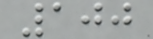100
